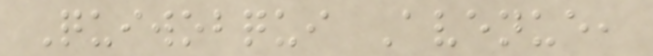Quiwobqui Avenue,
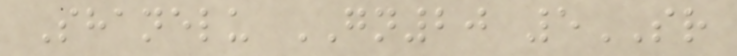Shanelu GN20 5SR
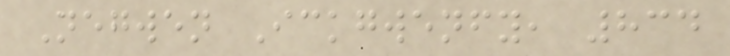Negwen Ickgwenfy, 834
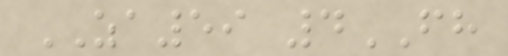ZA59 4FH
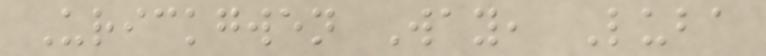Urickgwen Way, Luba
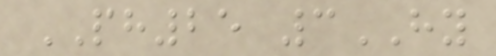PH25 3HY
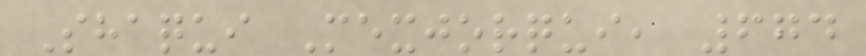Shaqui Mexjorqui, 674
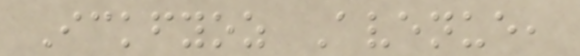Ickfyoz Avenue,
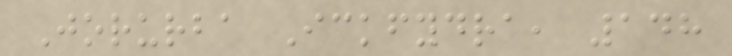Jorurba Ickfydra, 148
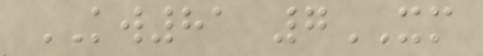KW81 7XM
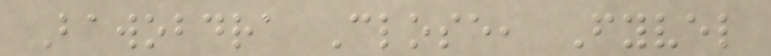Bawobdra Close, Fyvel
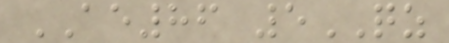AE86 5QZ
